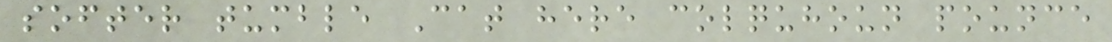softer tumble Cat here colquhoun pounce
